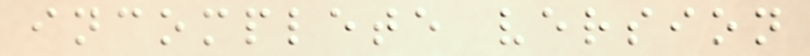incomplete version
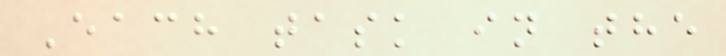Each task in the
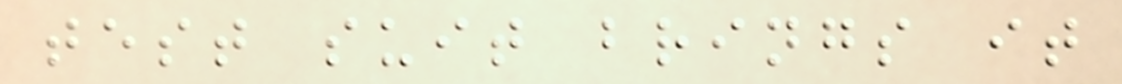test suit brings it
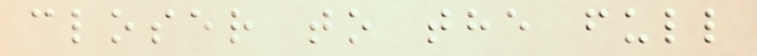closer to the full
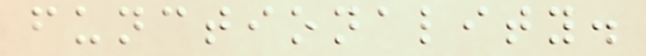functionality.
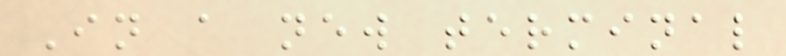In a new terminal
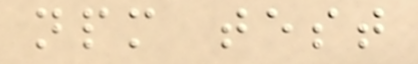npm test
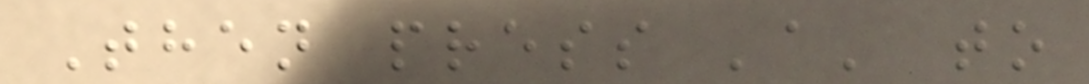Then press 'a' to
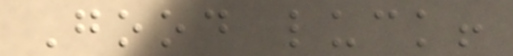Good luck!
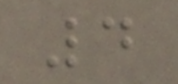4
